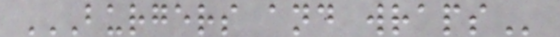BURGERS AND WRAPS
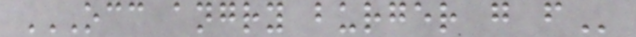OCC ANGRY BURGER G F
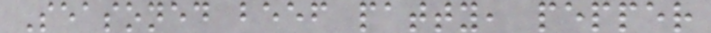Seasoned beef patty, pepper
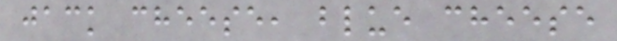jack cheese, blue cheese
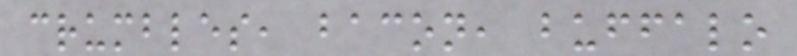crumbles, bacon, buffalo
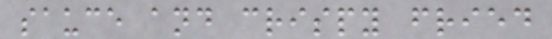sauce and crispy fried
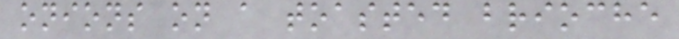onions on a toasted brioche
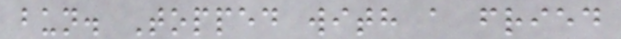bun. Topped with a fried
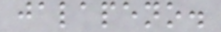jalapeno.
